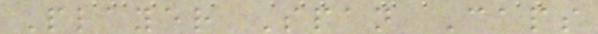Player Span Caps
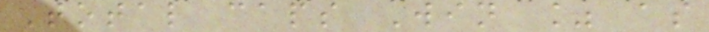Total caps Win % as
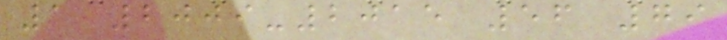1 2009-2015 56 79
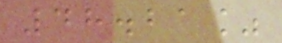48.21%
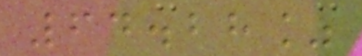64.28%
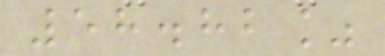58.82%
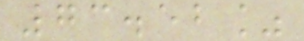73.52%
